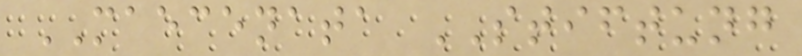MAECENATA STIFTUNG
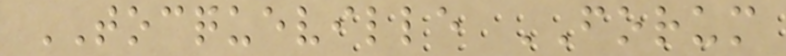TOCQUEVILLE FORUM
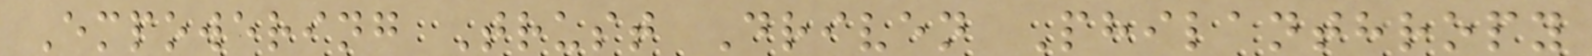Empowering Trust Driven Philanthropy
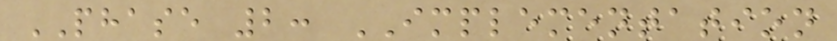PHASE 2: IMPLEMENTATION
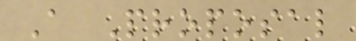A Proposal
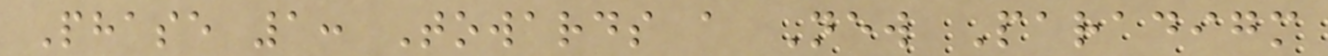Phase 1: Towards a New Paradigm
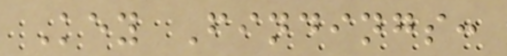Key Findings:
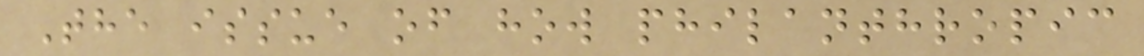The issue of how philanthropic
